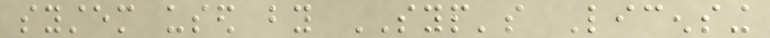system used by SYP's Licensing
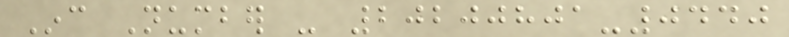Inc Number - 20200801-0440
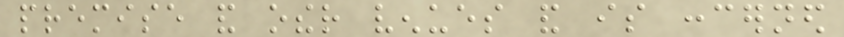premise and other venues and is concerned
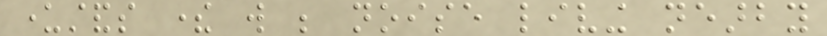understands there will be noise living nearby
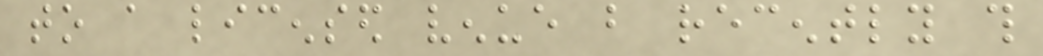to a licensed venue but recently this
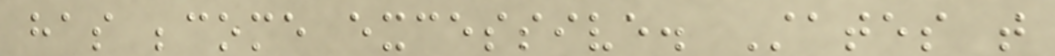has become excessive. States that
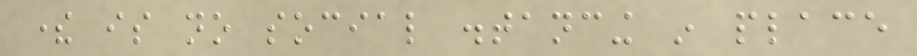there is no social distancing in place
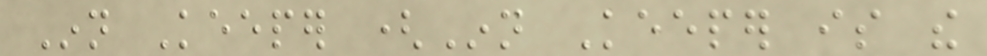Inn Keeper (Inn Keeper is the
